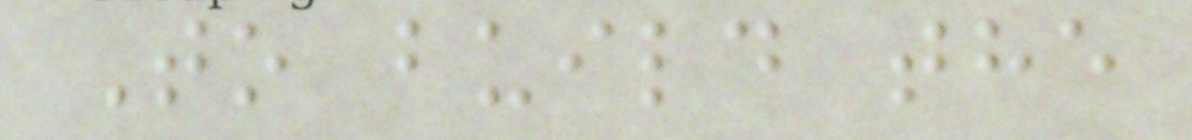To build the
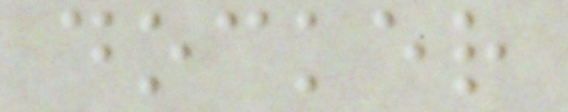docker
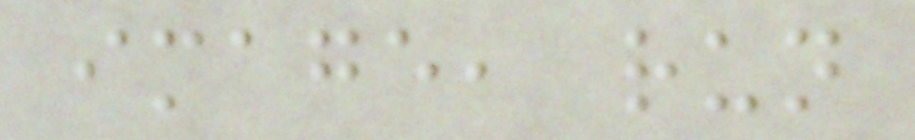image, run
